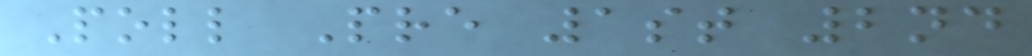Poll Pre 1st 2nd
